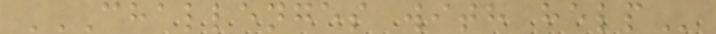CHALLENGES WITH HELP
